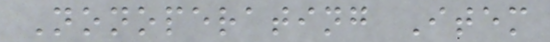Nonoperating Item
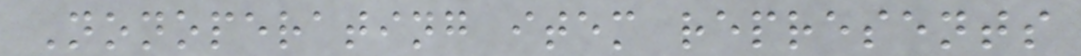Nonoperating item represents
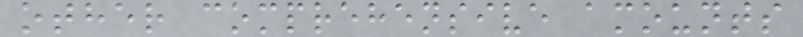other comprehensive amounts
